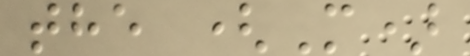the (M)
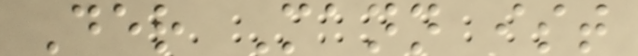Der Mann ist
